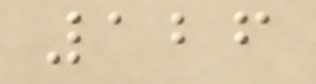126
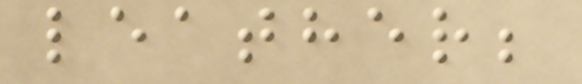leather;
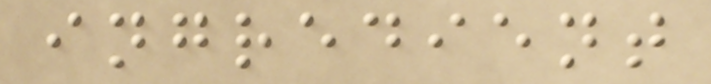ingredient
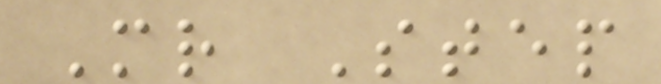Mr Step
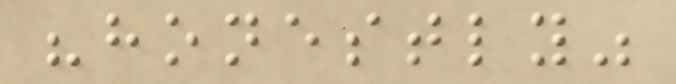"honestly"
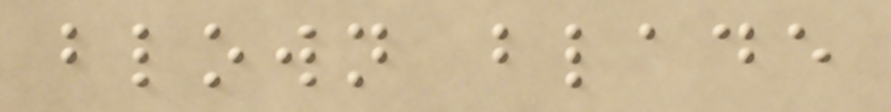blown blade
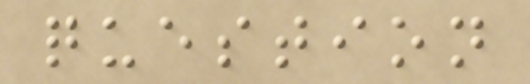question
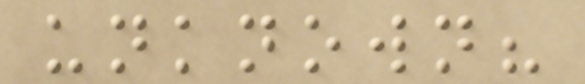unknown?
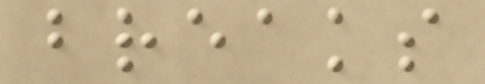breaks
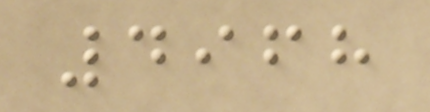4968
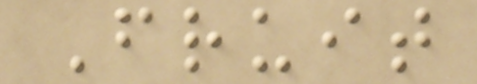Fruit
